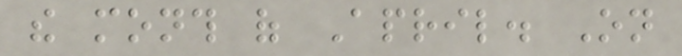the month of April. On
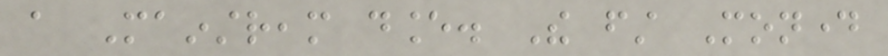a Mainstream dance. The first Monday
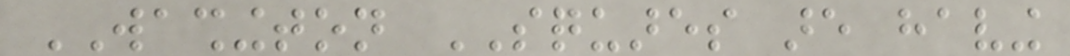WASHINGTON SQUARES are having
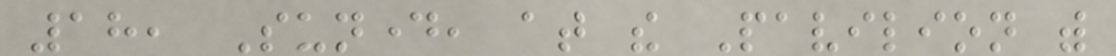18, Sunday, at the Pavilion with
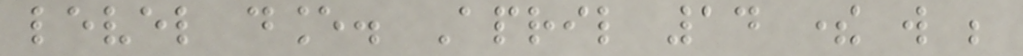level dance. April 14 there will be
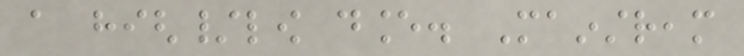a high/low dance. Mainstream
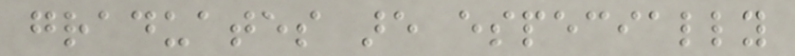graduates are especially
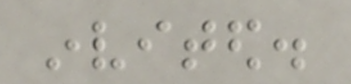invited.
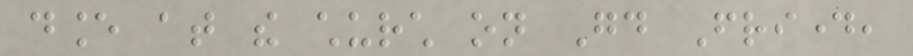dance at the church on Good Friday,
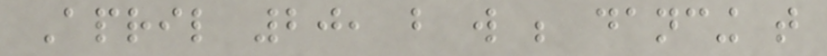April 20, but will be dancing that
